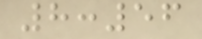8:56
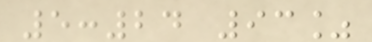5:24 93%
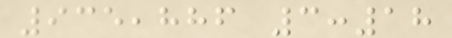935,886 3:18
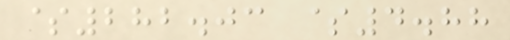$282.03 $4.88
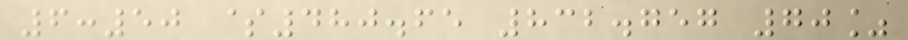6:50 $480.65 832.757 70%
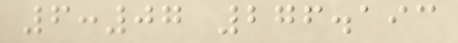6:07 276.193
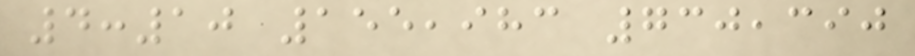4:10 155,983 730,390
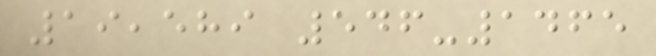19,589 546-1465
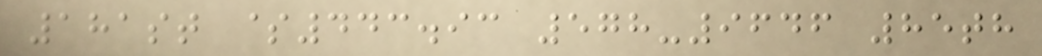181st $443.93 578-9646 85th
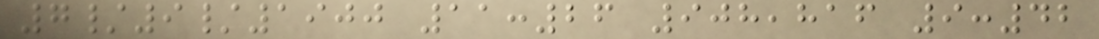7/9/1900 11:26 908,816 9:42
